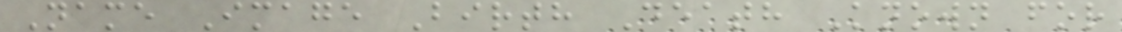Name Image Birth Death Known for
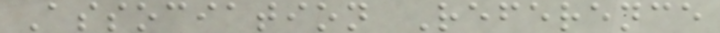Association Reference
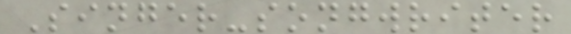Singer-songwriter
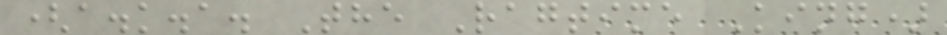(a.k.a. The Ragtime King)
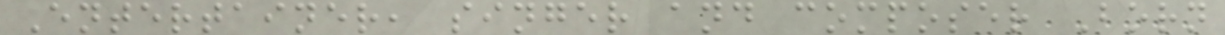Entertainer, singer and composer Born
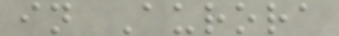in Aurora
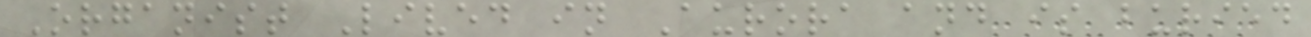Organist Lived in Aurora and is buried
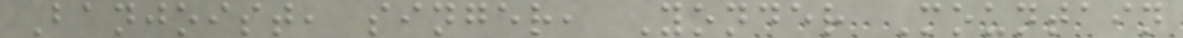Banjoist, singer, Yonder Mountain
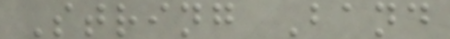String Band
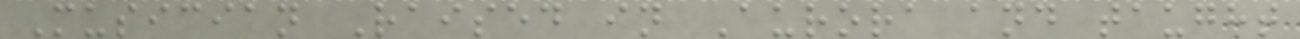Musician Raised in Aurora and taught
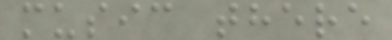music there
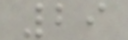29
